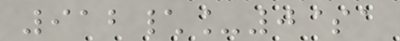912\_0$a
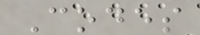Codes
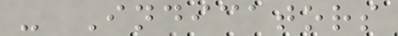- Indicators
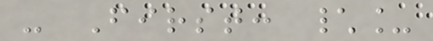- First: \_
